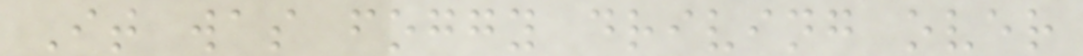It was foggy driving over
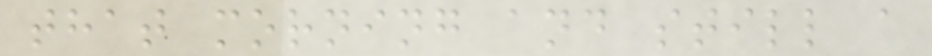that morning and still a
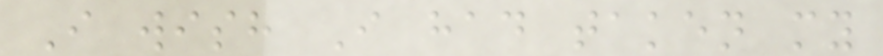I wish I had taken my
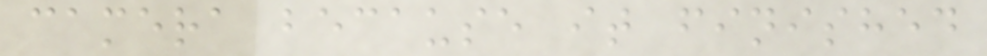camera because it finished
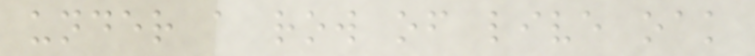under a row of live oak
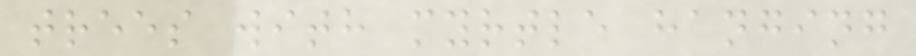trees with myrtle hanging
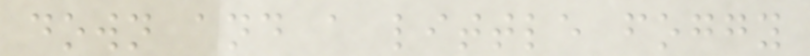down and a little foggy
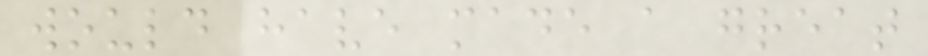would have made a great
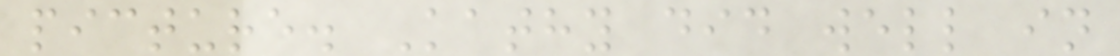picture. Kathy did well in
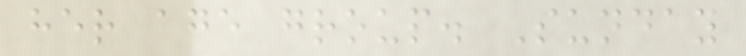her age group. Sunday
